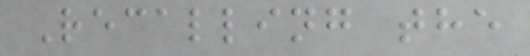Recalling the
